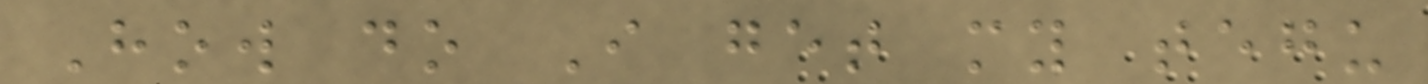How do I get my tegu
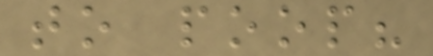to poop?
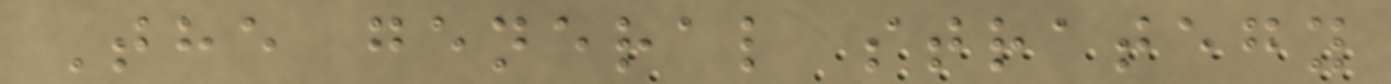The general strategy
